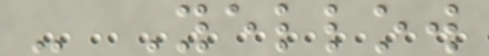- Yellow
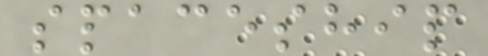spaceship
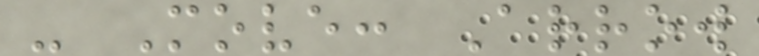- Move: Arrow
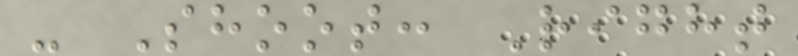- Shoot: Right
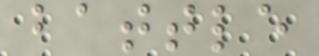battle
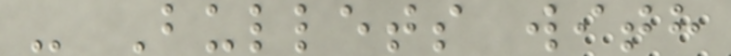- Bullets with
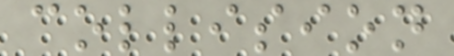collision
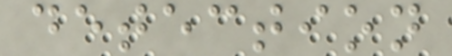detection
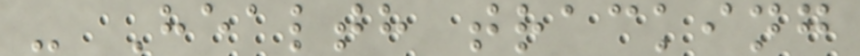- Health tracking
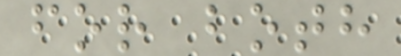for both
